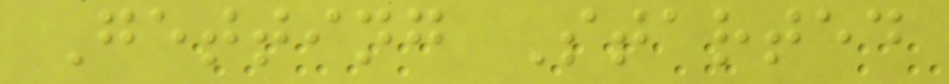Getting Started
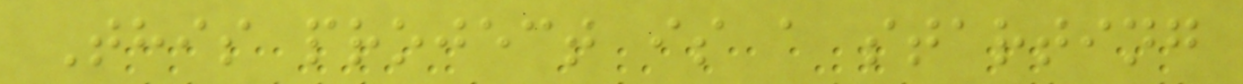This project is a starting
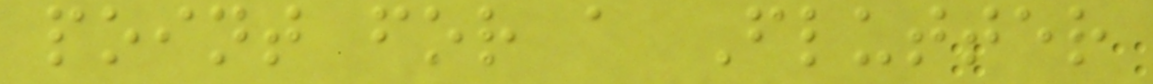point for a Flutter
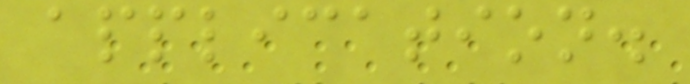application.
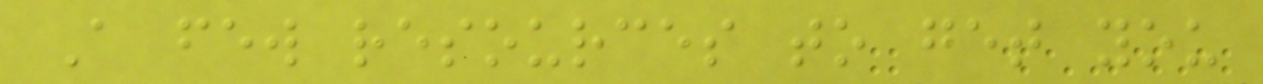A few resources to get you
